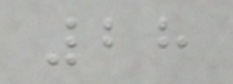28
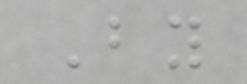By
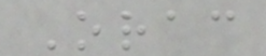Orac
